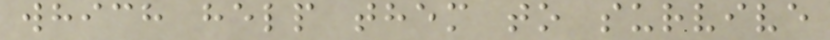which help them to survive
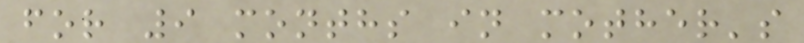for 9 months in mother's
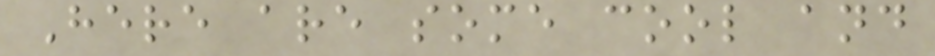Here are some cool and
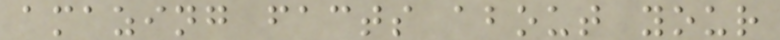amazing facts about your
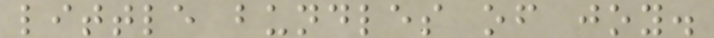little bundles of joy.
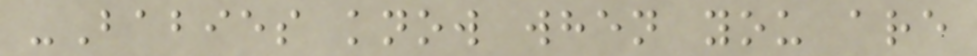-Babies know when you are
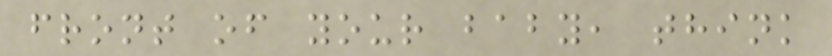front of your baby, think
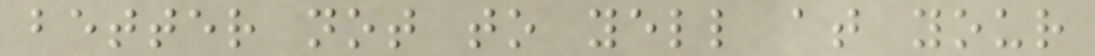better not to yell at your
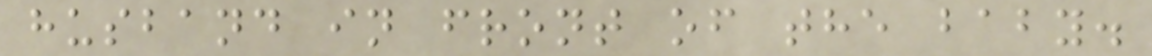husband in front of the baby.
